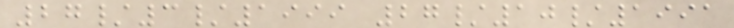27/3/1999 27/10/1991
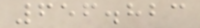656.823
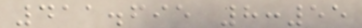411.695 8:55
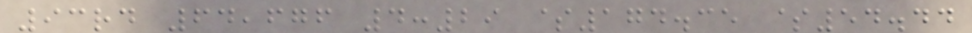93rd 64,676 4:29 $174.35 $54.44
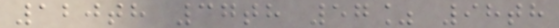120th 37th 57% 98th
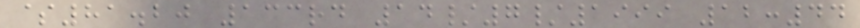$81.20 133rd 14/7/1999 12:44
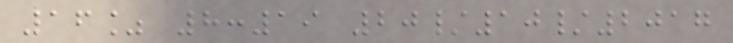16% 8:19 20/10/2017
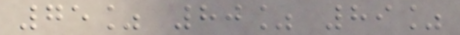75% 80% 89%
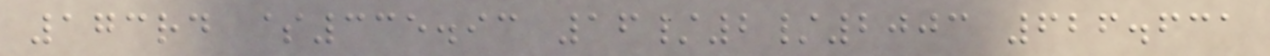173rd $335.93 16/2/2003 626.631
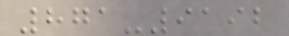871-9192
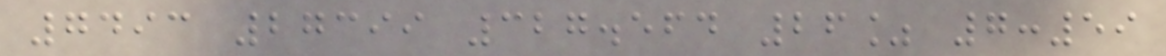7493 27399 327.564 26% 7:59
